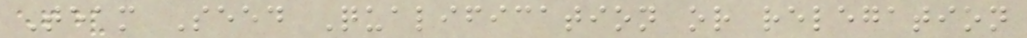Team Seed Qualification or relegation
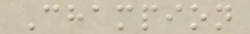Champion
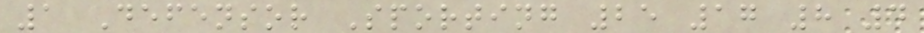1 Defensor Sporting 25 17 8 4
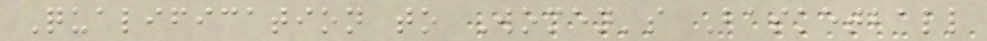Qualification to Women's Basketball
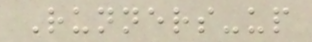Runners-up
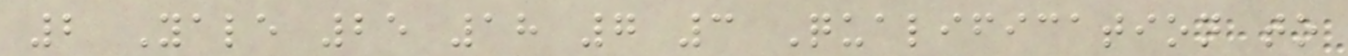2 Yale 25 18 7 3 Qualification to
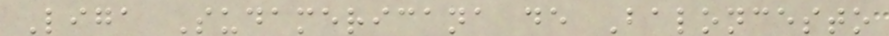Liga Sudamericana de Baloncesto
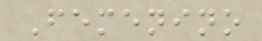Femenino
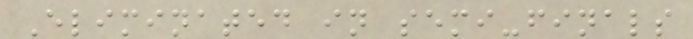Eliminated in semi-finals
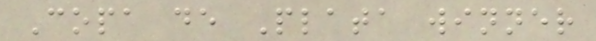Copa de Plata winner
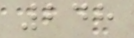248
